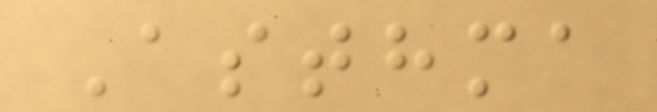Asthma
